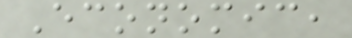Economic,
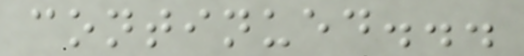continued...
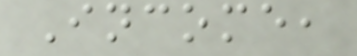Income,
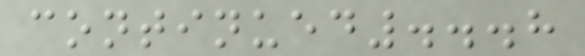continued...8
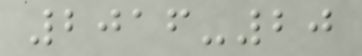2016-20
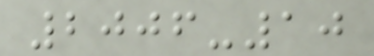2006-10
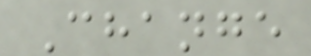Change
